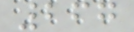267
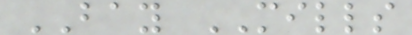BAY MILLS
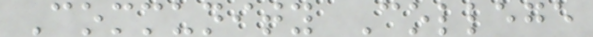Community College
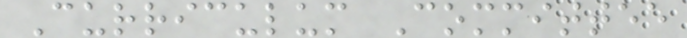Curriculum Committee
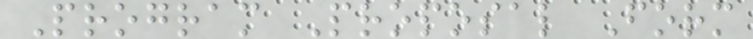Program Proposal Form
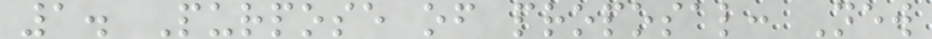1. Purpose of proposal: New
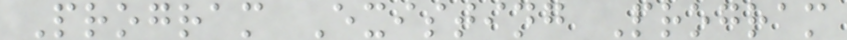Program Existing Program
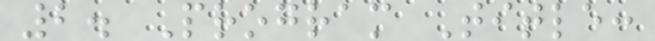2. Program Title:
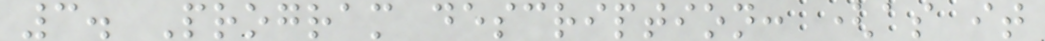3. Program description: (as it
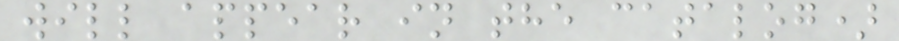will appear in the catalog)
